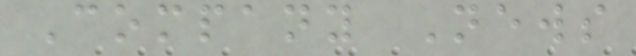Company News
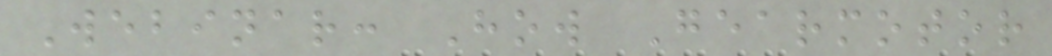Webinar: How Gearmotor
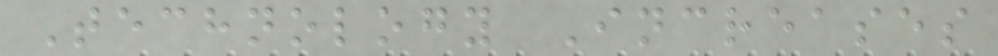Technology Increases
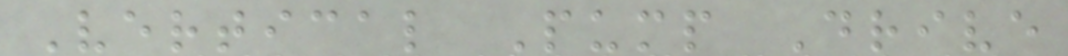Vertical Pump Drive
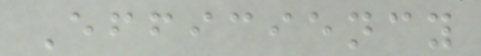Efficiency
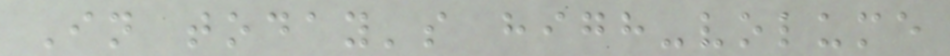In today's high-volume
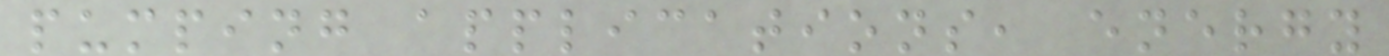pumping applications, energy
